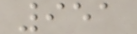951
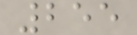255
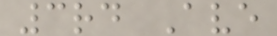3rd Ave
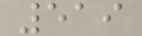519
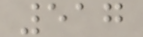517
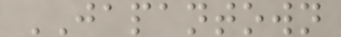JAPANTOWN
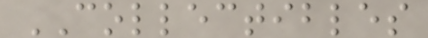COLLECTIBLES
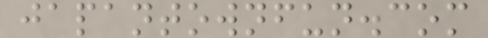japantownfun.com
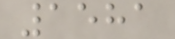1581
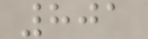801
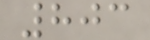803
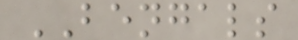BENGALS
